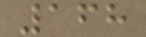168
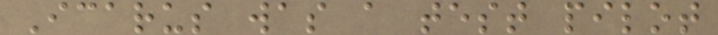Icarus was a test pilot
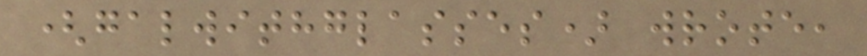(galwithglasses) wrote,
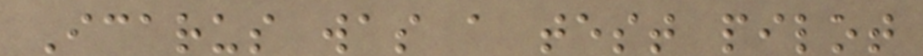Icarus was a test pilot
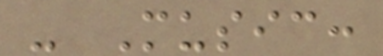- Music:
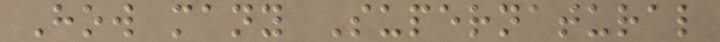How many Supernatural
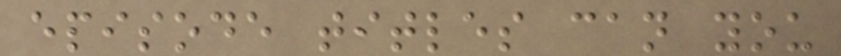episode titles can you
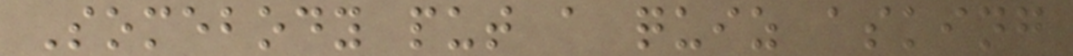Somebody put a quiz asking
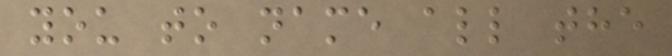you to name all the
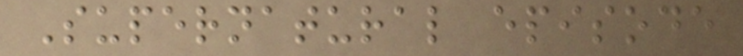Supernatural episode
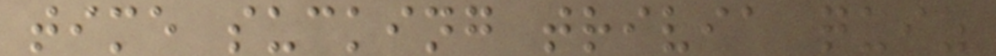time sucking trivia quiz
